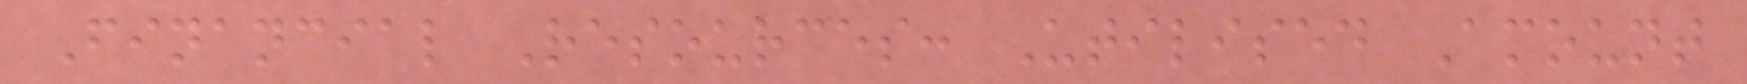Financial Resources: Utilised Amount
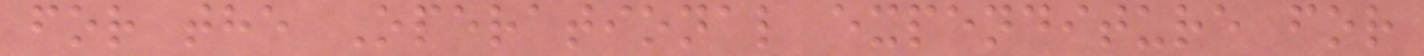for the Operational expenditure for
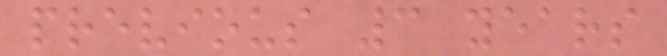previous 3 years
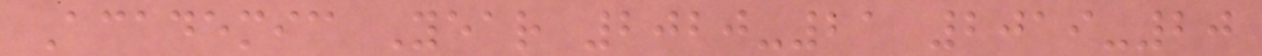Academic Year 2020-21 2019-20
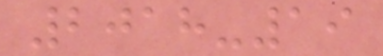2018-19
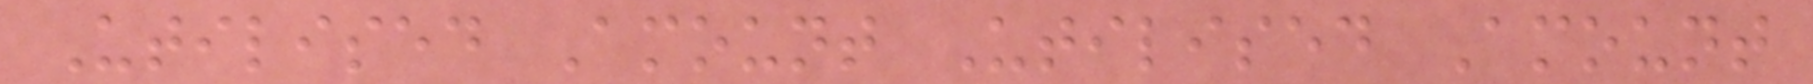Utilised Amount Utilised Amount
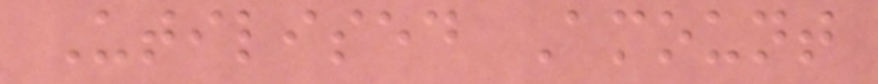Utilised Amount
